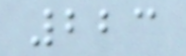223
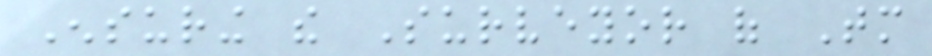Ensuring the Surveyor of Tomorrow
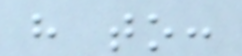have to:
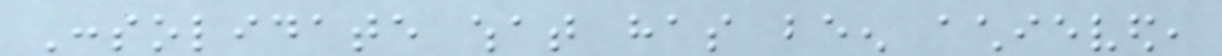Consolidate what has been achieved,
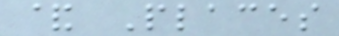& Places
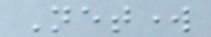Network
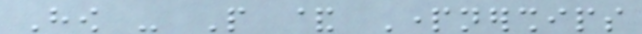How - People & Partnerships
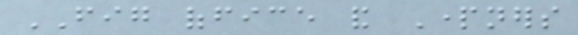FIG office and Partners
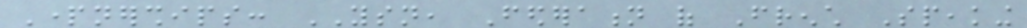Partnerships: YSN, Federation of French Speaking
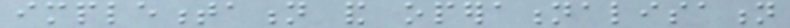implementation and operationalisation
